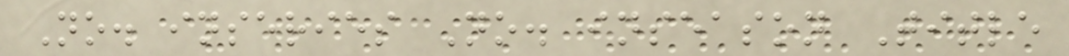No. inseries No. inseason Title
